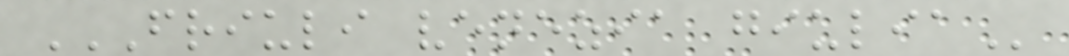FRIULI VENEZIA GIULIA
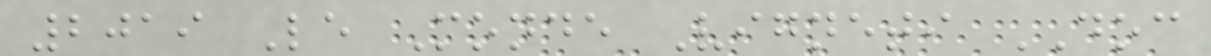2019 Le Monde Vigneti DOC
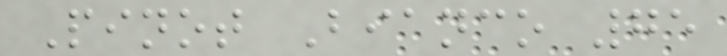Pinot Bianco 75
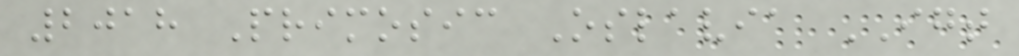2018 Primosic Oslavia IGT
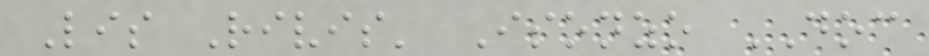Lis Rivis' Isonzo DOC
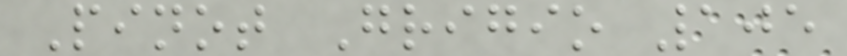Pinot Grigio 105
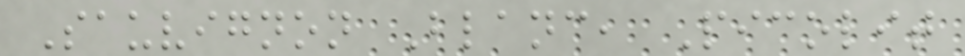Sauvignon Blanc, Picolit
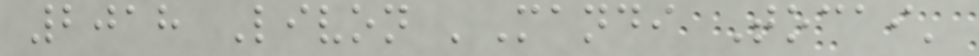2018 Livon 'Mandi Tocai'
